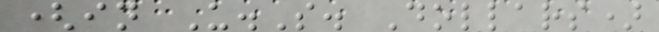(in U.S. Dollars)
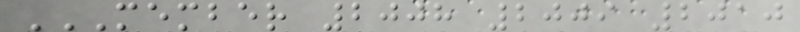MEMBER 2008 2009 2010
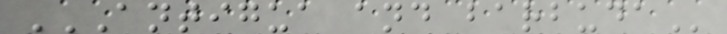ANTIGUA AND BARBUDA
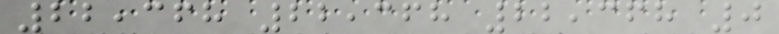22,368 22,368 22,368 0
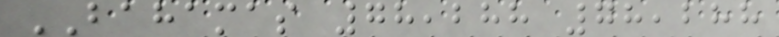BAHAMAS 78,288 78,288
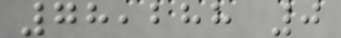78,288 0
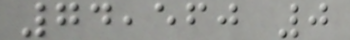74,560 0
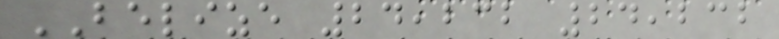BELIZE 24,232 24,232
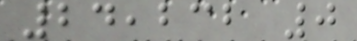24,232 0
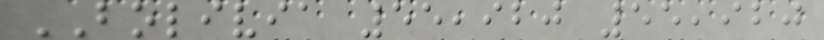BOLIVIA 55,920 55,920
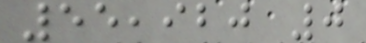55,920 0
